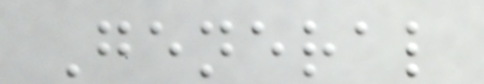General
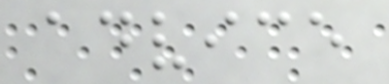advice
